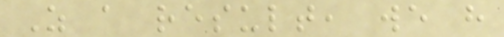As a result, we have
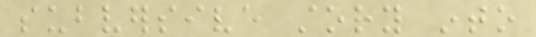subversive story into
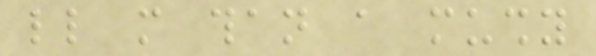little more than a mushy
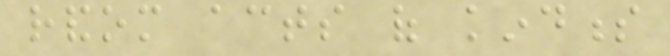random acts of kindness
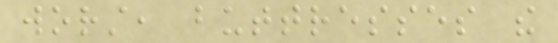worst, buttresses the
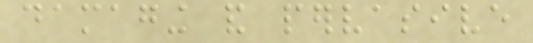damaging and pervasive
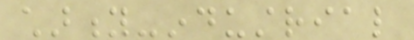charity-industrial
